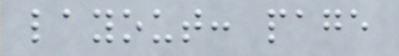layout: page
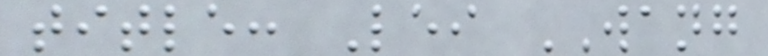title: Lei WANG
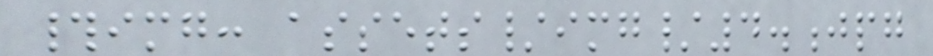#img: assets/img/4.jpg
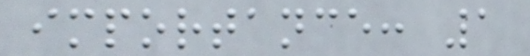importance: 1
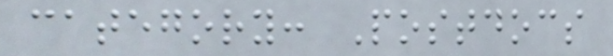category: Postdocs
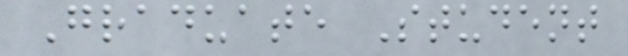Graduate Student
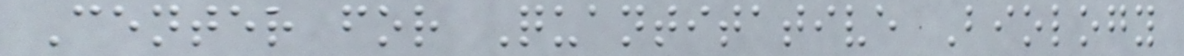Center for Quantitative Biology
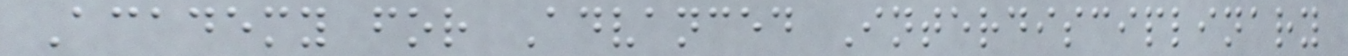Academy for Advanced Interdisciplinary
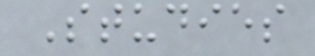Studies
